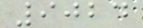9024
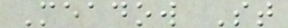Meadow St
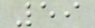59
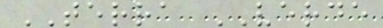TERRA VERDE
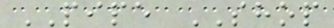PIPE SHOP
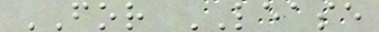FOR LEASE
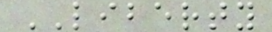LIBERTY
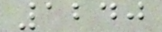1240
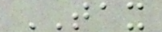TAX
